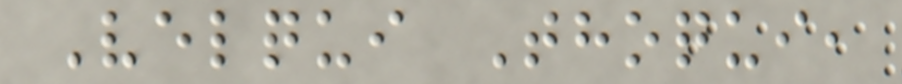Velqui Thoqui,
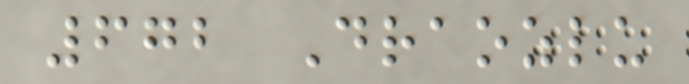672 Draozlu
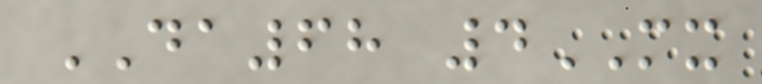DA68 4MX
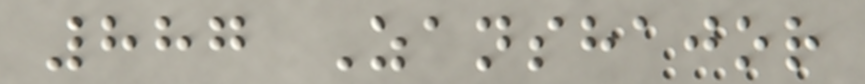887 Zanshajor
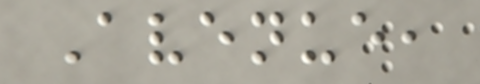Avenue,
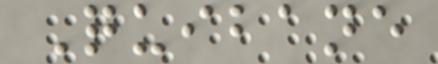Quibane
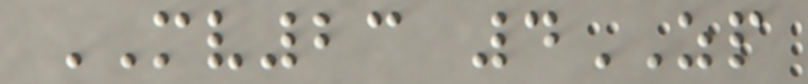MV23 4ZP
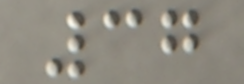37
